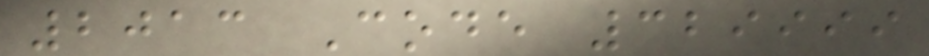2013 Code 329999
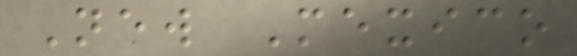New Mexico
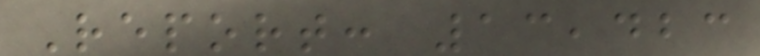Report: 13,423
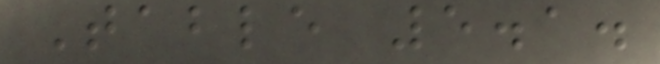Table 5.1.
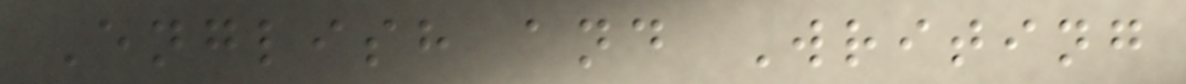English and Writing
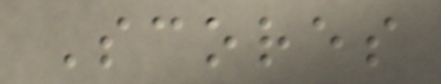Scores
